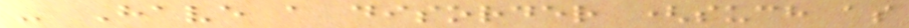- Have a disorder (such as
